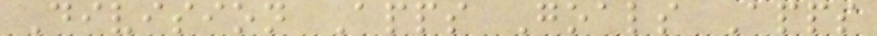Division Apps Goals Apps
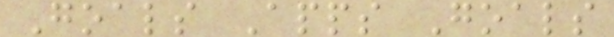Goals Apps Goals
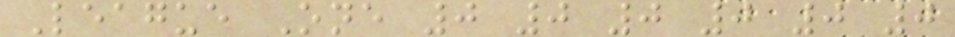League One 0 0 0 0 0 0
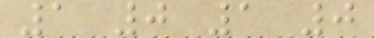1 0 1 0
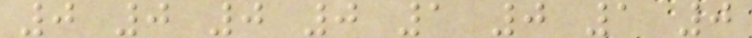0 0 0 0 1 0 1 0
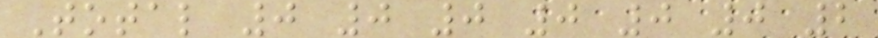Total 0 0 0 0 0 0 2
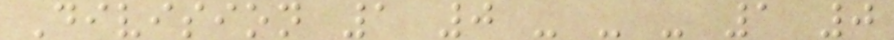Division 1 0 - - - 1 0
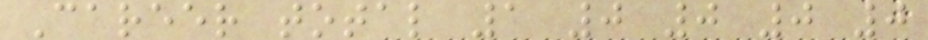Career total 1 0 0 0 0
